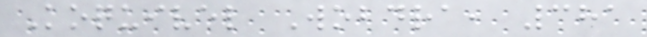Koquivel Wobdra, 381
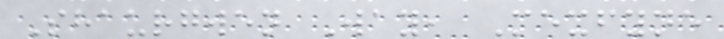Shaurgwen Way, Mexfyne
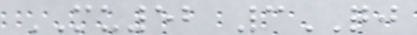MU52 3QJ
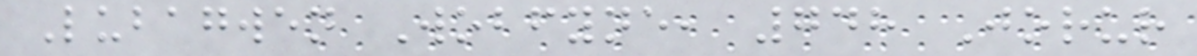Lubagwen Wobfyne, 748 Jorur
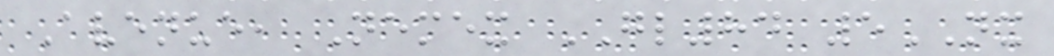Avenue, Nemex GL84 5NX
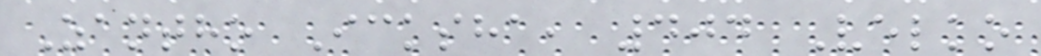Zantho Icksha, 404 Velko
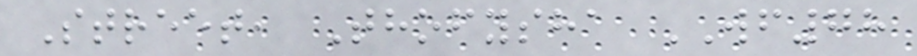Street, Thofysha WF78
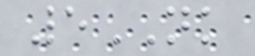5NK
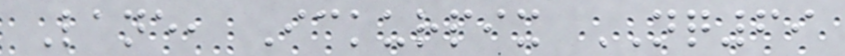Lane, Ickurpix NQ69
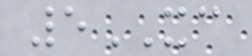5XC
